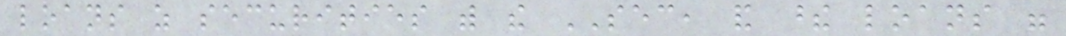loans as securities with the SEC, and these loans were
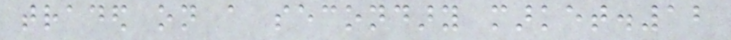traded on a secondary market.12
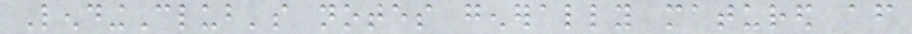LendingClub's notes generally matured after
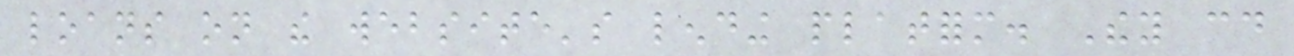loans on the website's lending platform. They could
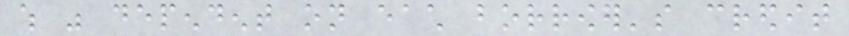which was dependent on each borrower's credit
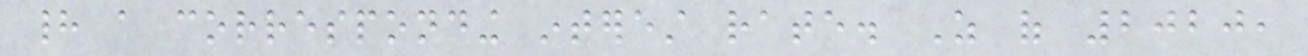had a corresponding interest rate. As of 2020,
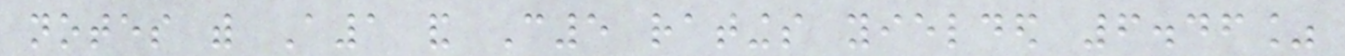notes with A1 and C5 ratings yielded 6.46%
